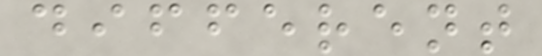different
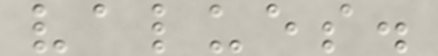values.
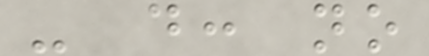- d: no
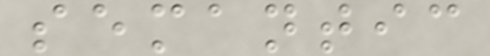semantic
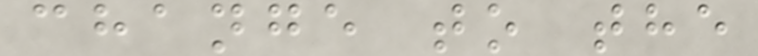change to the
